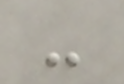-
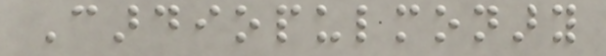Cardiopulmonary
